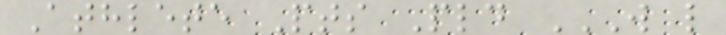Athlete Pts Pld W L
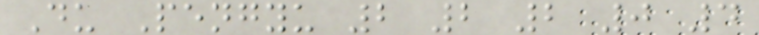Du Pengyu 2 2 2 0 4
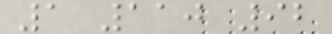1 110 92
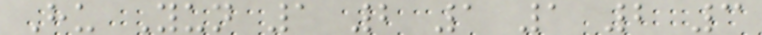Hu Yun 1 2 1 1 2 3
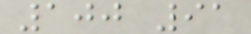100 91
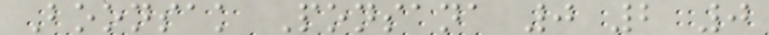Boonsak Ponsana 0 2 0
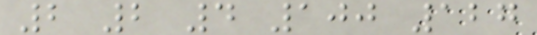2 2 4 100 127
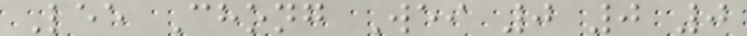Lee Chong Wei 0 0 0
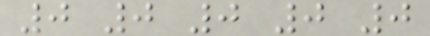0 0 0 0 0
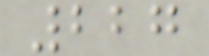227
